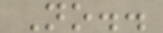No..
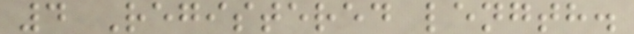4 Registered length.
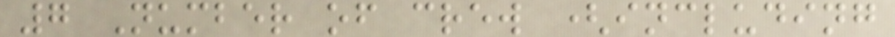7 Number of crew (including
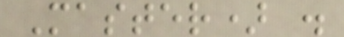Master) .
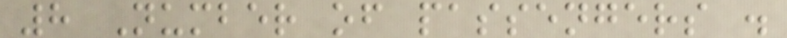8 Number of passengers .
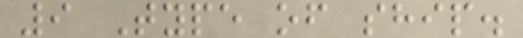9 Type of ship.
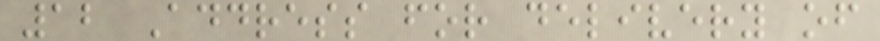12 Address for delivery of
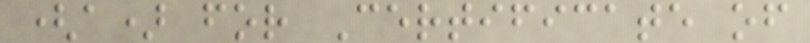(a) for Certificate of
